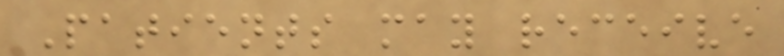Patients may receive
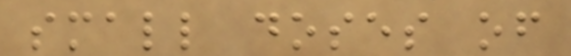small doses of
